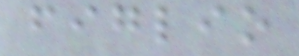figlio
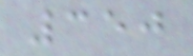350
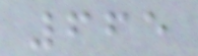665
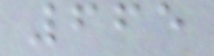665
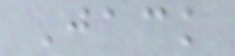Jack
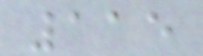115
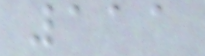111
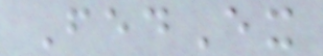FedEx
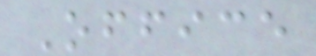Office
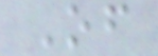Of
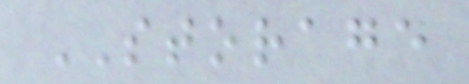STORAGE
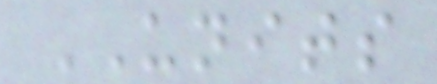UNITS
